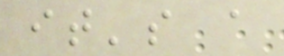it's a
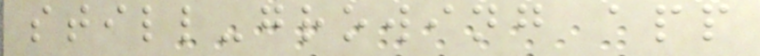still-growing app
